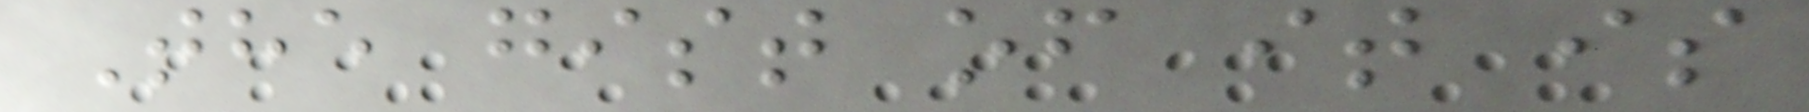The gist of it is
